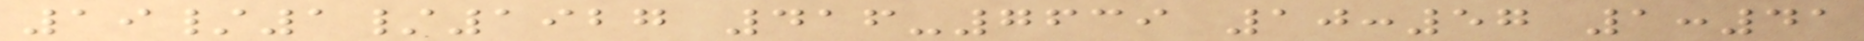19/1/1927 416-7639 10:57 1:41
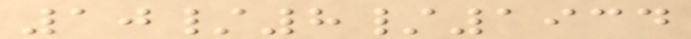10/8/1934
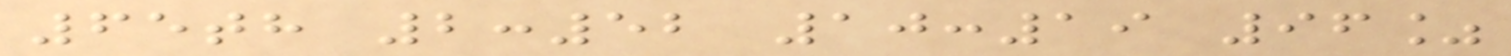65th 2:52 10:19 96%
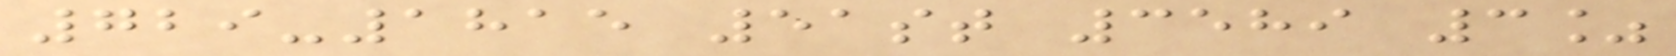729-1815 51st 3589 3%
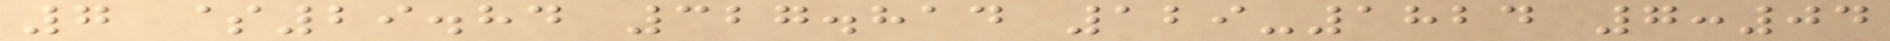7 $29.84 327.814 129-1824 7:04
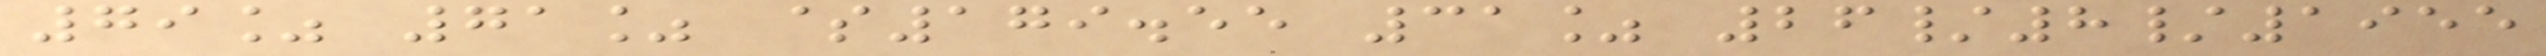79% 71% $179.55 31% 26/8/1955
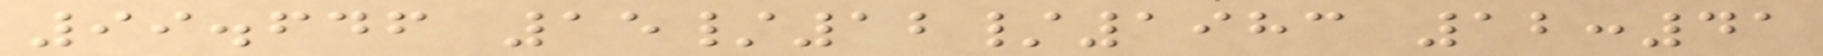99.646 15/12/1983 12:41
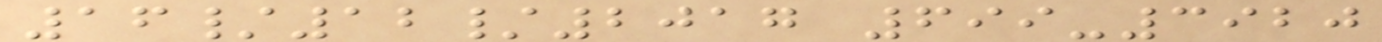16/12/2017 699-3920
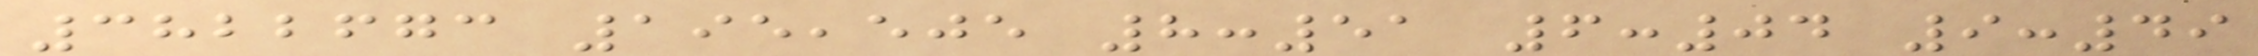3822673 195,505 8:51 6:04 9:49
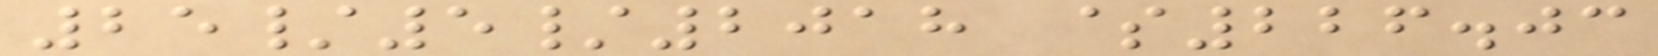25/5/2018 $226.03
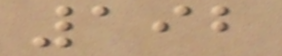192
